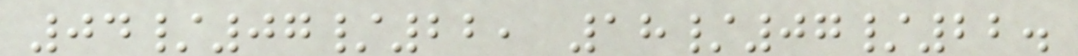04/07/22, 18/07/22.
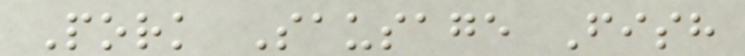Pork Sausage Fish
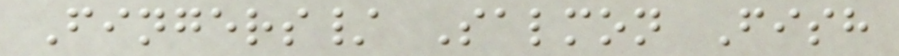Fingers/ Salmon Fish
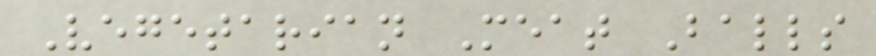Vegetarian Meat Balls
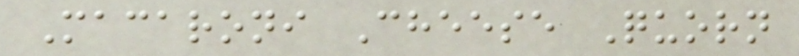Macaroni Cheese Quorn
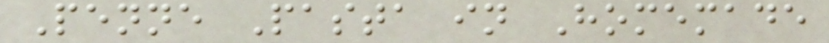Penne Pasta in Homemade
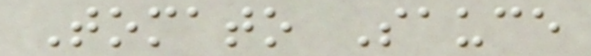Tomato Sauce
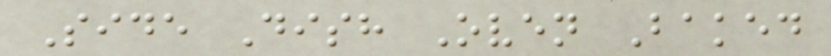Side Dish Oven Baked
